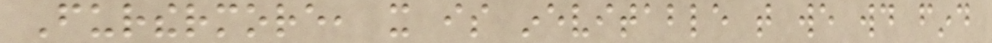Furthermore, it is inevitable that we would find
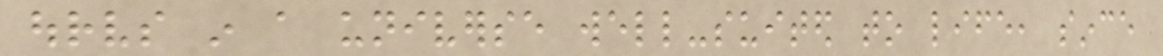ourselves in a universe well-suited to life, since
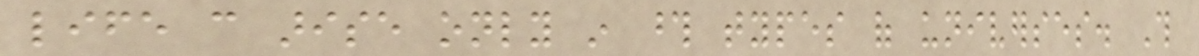life can arise only in those types of universes. This
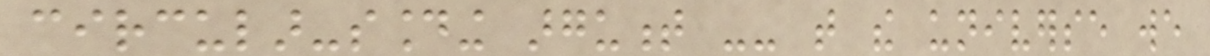circular-sounding argument -- that the universe we
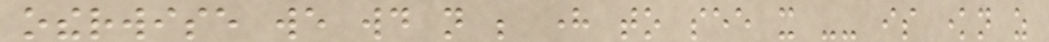otherwise we would not be here to see it -- is known as
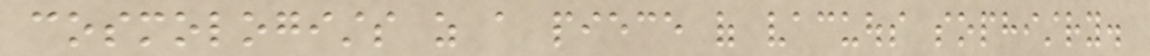cosmologists as a piece of vacuous sophistry.
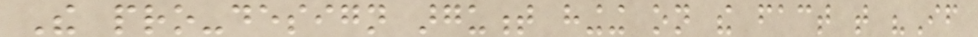The pro-design argument hinging on the fact that "If
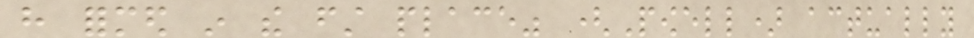have formed in the first place" (Powell) actually
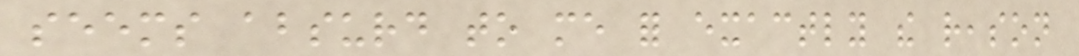seems absurd to me for exactly the reason
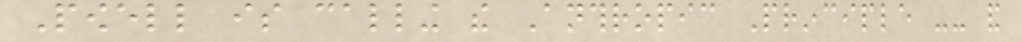Powell is calling the Anthropic Principle -- and
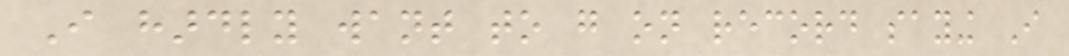I hardly want to go on record saying I
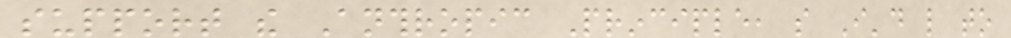support the Anthropic Principle, so I'd like to
